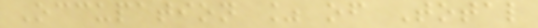Occupation % of Total
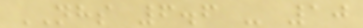NHS 6.6 - 10
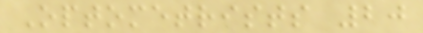Optometrists 20
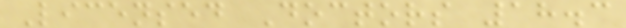Licensed Doctors 18.3
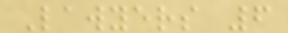Lawyers 6
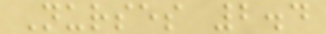Nurses 2.4
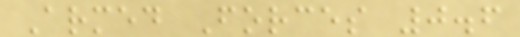Armed Forces 0.6
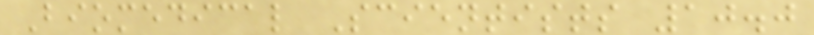Biomedical Scientists 10.0
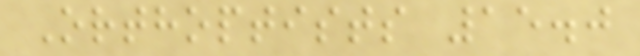Orthoptists 15.0
